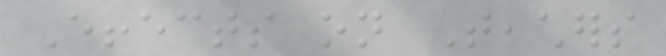Effects on Teachers
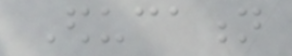Education
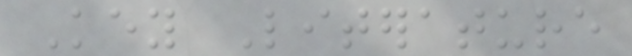Key Literature
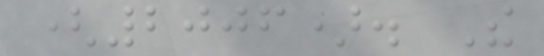(2006). The
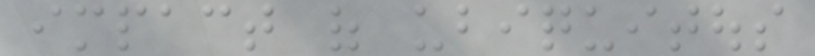impact of ubiquitous
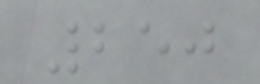250
